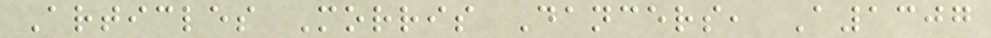Articles Morris Dancers, A1307
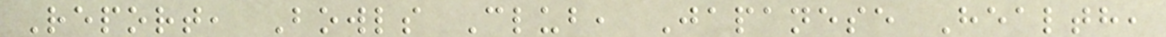Report, Bowls Club, Japanese Health,
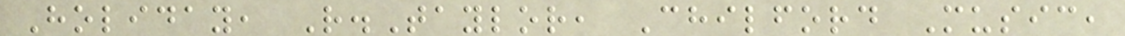Holiday, R.Taylor, Chilford Music,
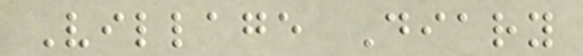Village Diary
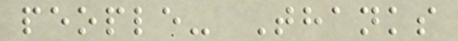people- Thanks
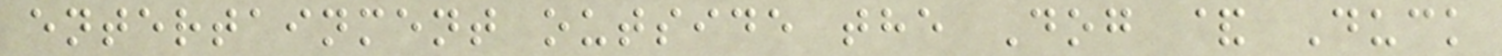entertainment outside the Dog & Duck
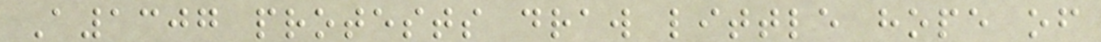A1307 protests draw little hope of
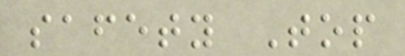safety Top
